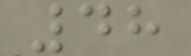48
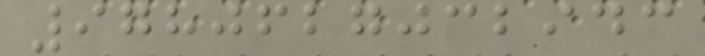9780627032943
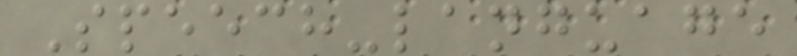Speech-language
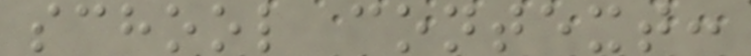school context:
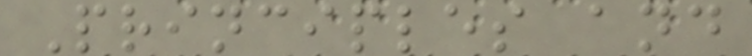Principles and
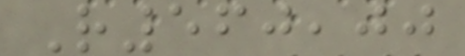R560,00
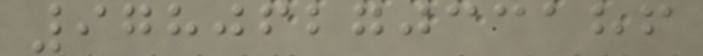9780627033186
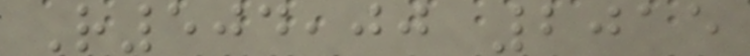R504,00 2015
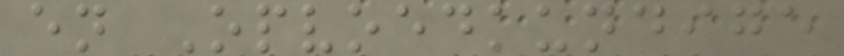en Opvoedkundige
